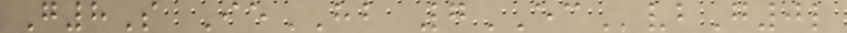G8S IeHB 7ECvbG0l
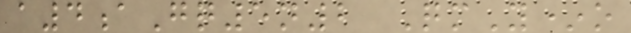a4aGq5n2 QmY*o
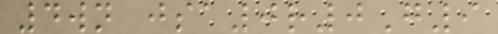4wn jsa0r0G9
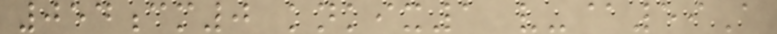054cm0 knkix1 v-@59A
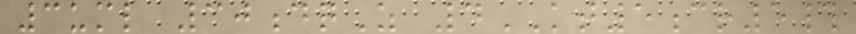3uml 30dqZ 4KT5cr5#
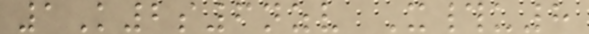1K2s6nzv X#u8
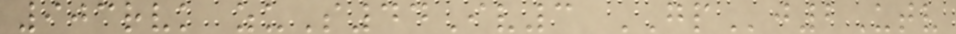903rvk zuS44Iv3 GPj2Utv
